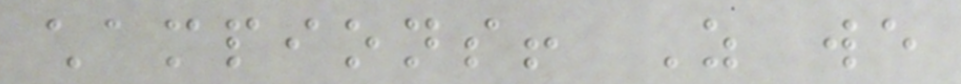champions! As we
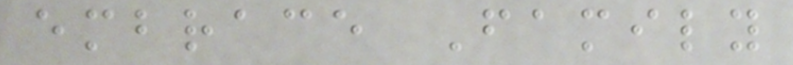embrace Family
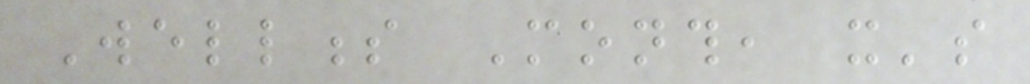Wellness Month, it's
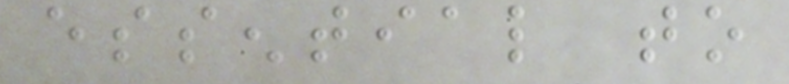essential to
